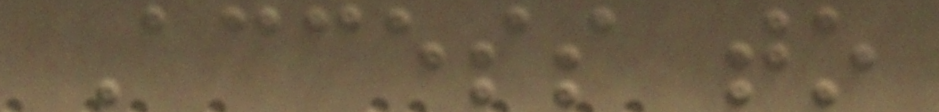Access to
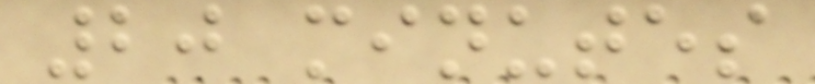20 minutes
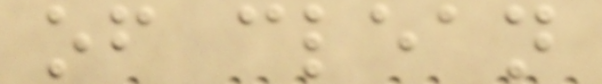of clean
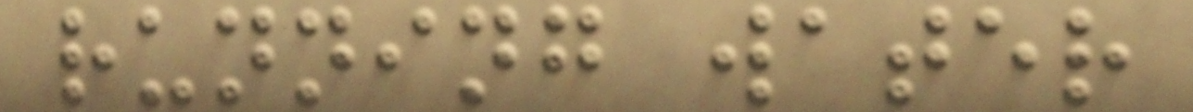running water
